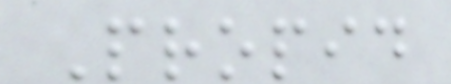Propid
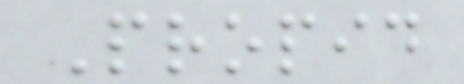Propid
